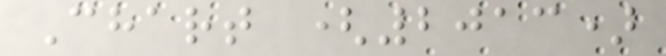Chart (2013)
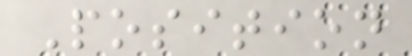Position
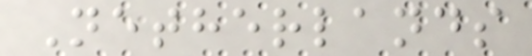Netherlands
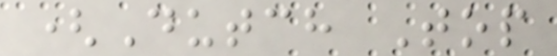(Dutch Top
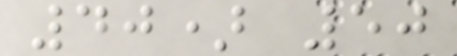40) 50
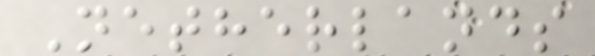Netherlands
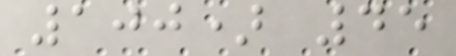100) 45
